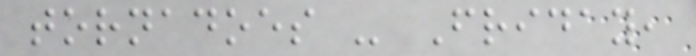tornadoes - Friday,
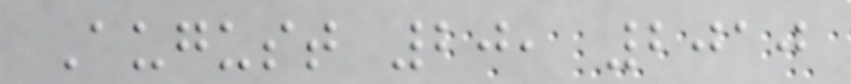August 20, 2010
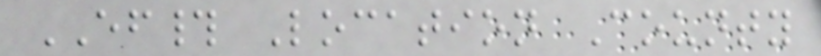EF# Location County
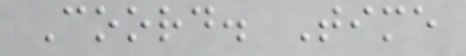Coord. Time
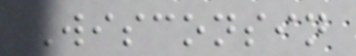Wisconsin
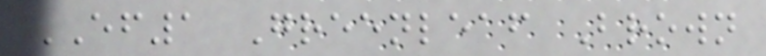EF1 Greenleaf Brown
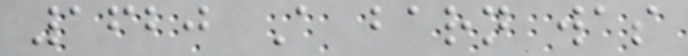1620 A barn was
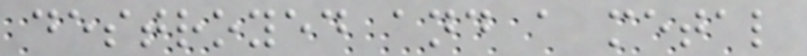destroyed and a metal
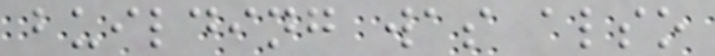building was also
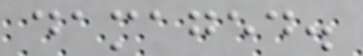damaged.
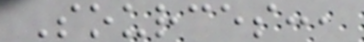Sources:,
